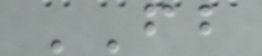FB
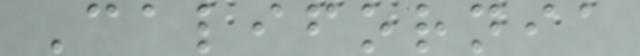California
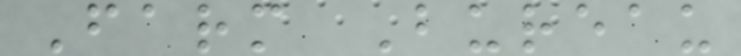Farm Bureau
